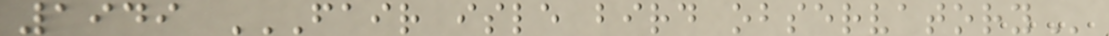1949 FAIR ISLE BIRD OBSERVATORY
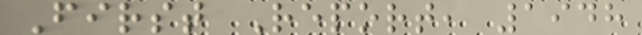First Report, 1948
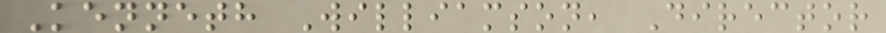Kenneth Williamson, Director
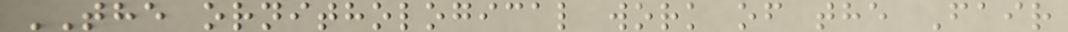THE ornithological work of the Fair
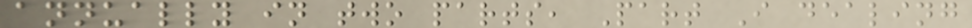annually in two parts, Part I dealing
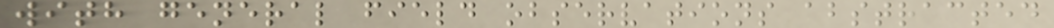with general field observations abstracted
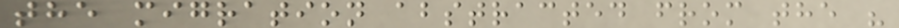the migration abstracted from the "
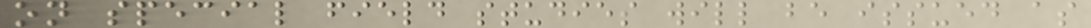on special field studies will be issued as
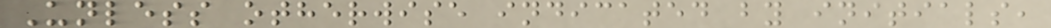Unless otherwise indicated by initials,
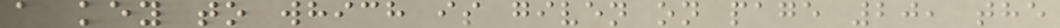a key to which is given on page 20, the
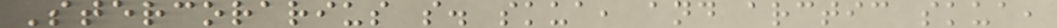Stercorarius s. skua, and arctic skua,
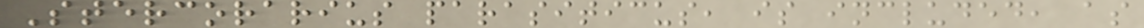Stercorarius parasiticus, is included, as
